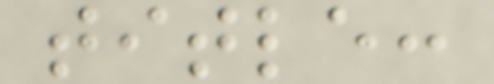title:
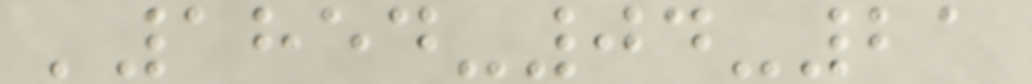'1854-04-21
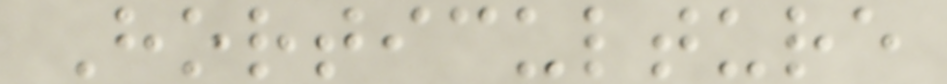Horticulture
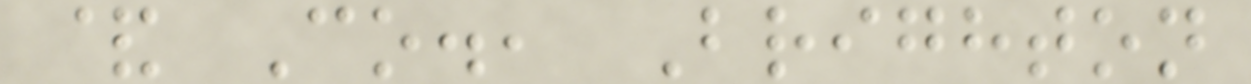& Co., Brighton
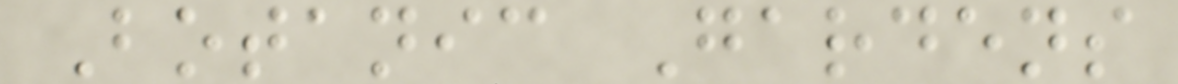Botanic Gardens
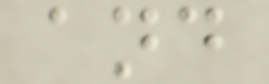and
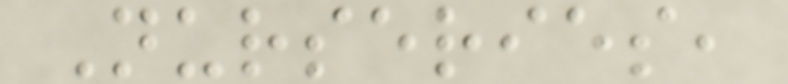Nurseries,
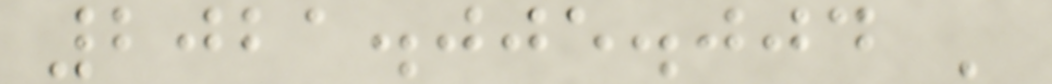2021.005.004 '
